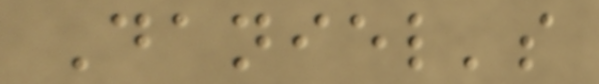Daniel's
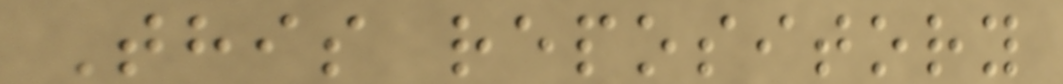This repository
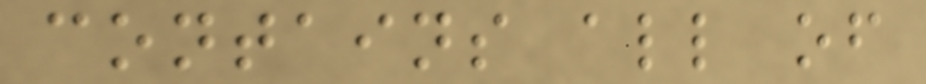contains all of
